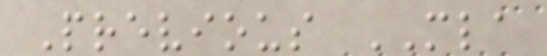Previous MLA
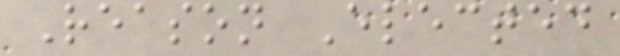Reason Elected
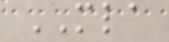MLA
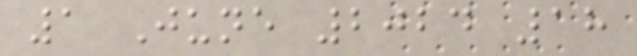1 June 2024 18
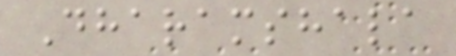Dharamshala
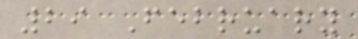29 February
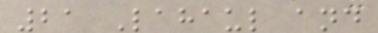21 Lahaul and
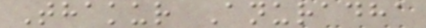Thakur Anuradha
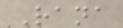Rana
